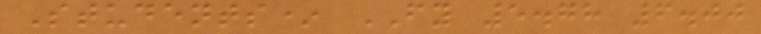Students* FY 5.78 6.00
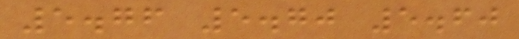5.76 5.70 5.60
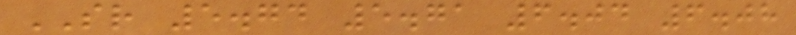SR 5.74 5.71 6.04 6.08
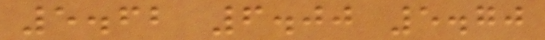5.62 6.00 5.70
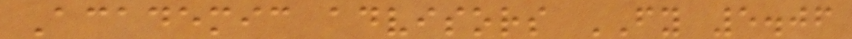Academic advisors FY 5.06
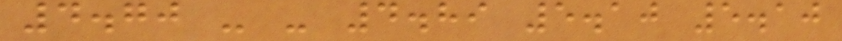4.70 - - 4.89 5.10 5.10
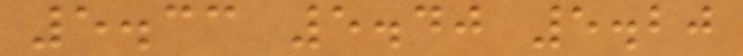5.33 5.40 5.20
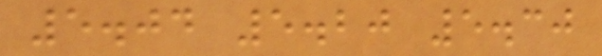5.04 5.20 5.30
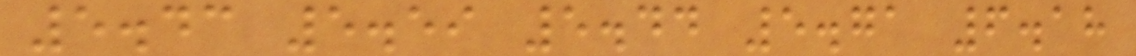5.43 5.59 5.44 5.71 6.18
